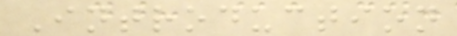Introduction
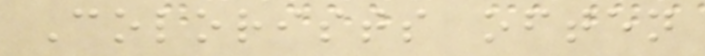Colorists often
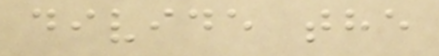divide the
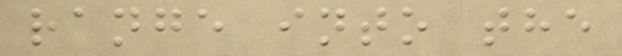range into the
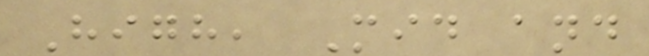High, Mid and
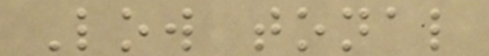Low tonal
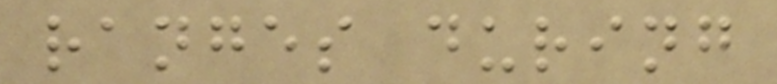ranges during
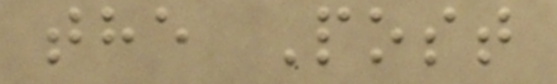the Post
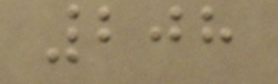208
